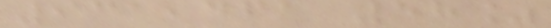931,461 58%
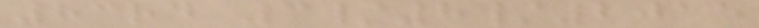83rd 3/8/2015
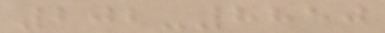202-8850
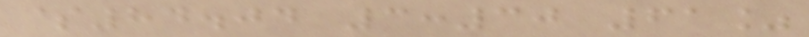$84.04 3:30 61%
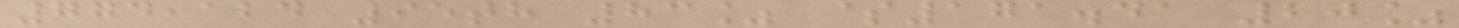774,124 95th 83% $171.41 20%
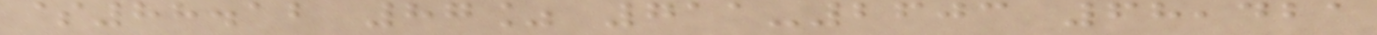$88.12 87% 711-2603 68,421
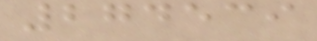274539
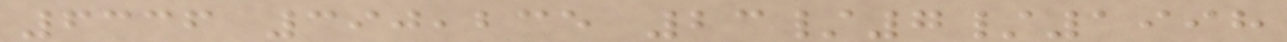6336 390,235 23/7/1998
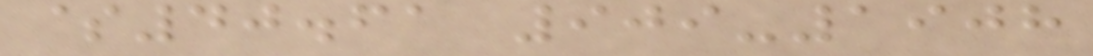$40.61 909-1908
